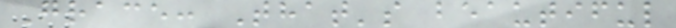Grace: That's beautiful
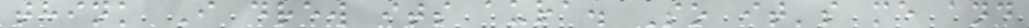think I drew its aura. So it's me and
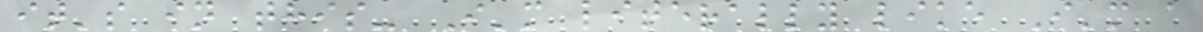it's in this- I'm literally like I'm a
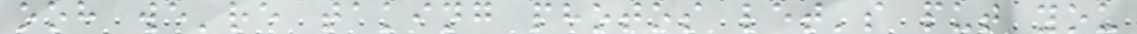ooh we're taking photos let's put you
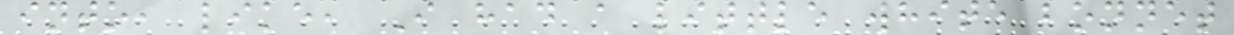into, like, I had a little white bonnet
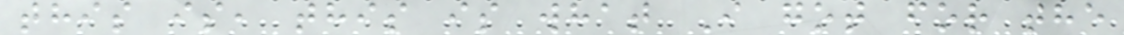this is, this is what I got for the
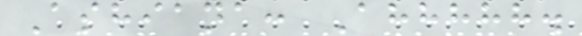Ashiana: Ahhhhh.
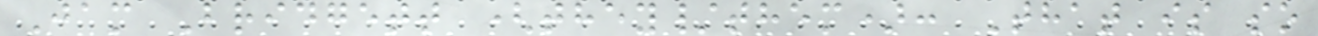Jam Bridgett (they/them): That is so
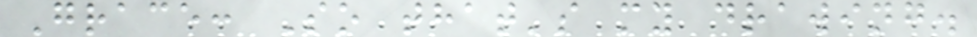Grace: So that's my drawing.
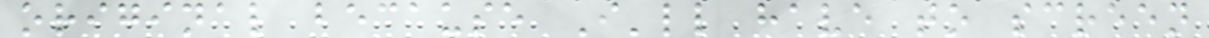original because I'll have to screen
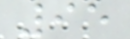95
